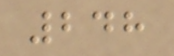248
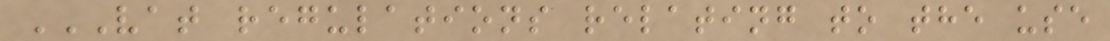VAT REGULATIONS RELATING TO THE USE
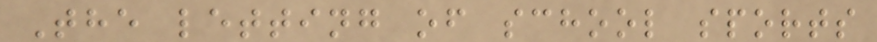The letting of school sports
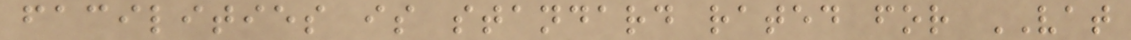facilities is standard rated for VAT
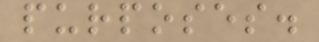purposes.
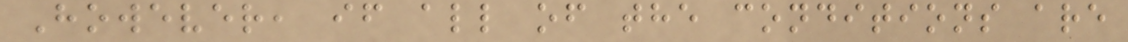However, if all of the conditions are
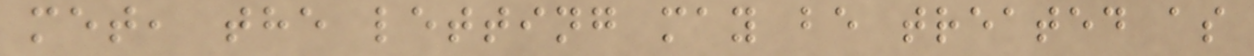met, the letting may be treated as
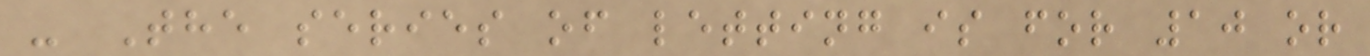- The series of letting is for 10 or
